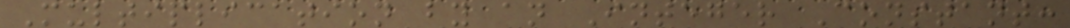Multiplication by an Integer Constant:
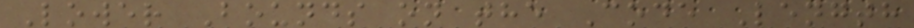Lower Bounds on the Code Length
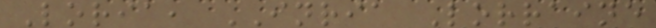Loria, INRIA Lorraine
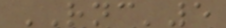RNC'5
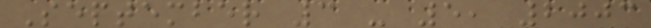September 3 - 5, 2003
